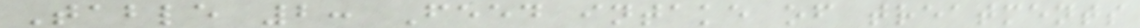Table 2: Feed intake of treatments
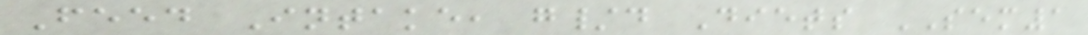Feed Intake, g/d Diets SEM1
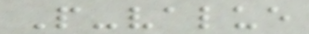P-value
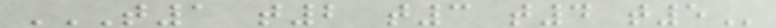T1 T2 T3 T4 T5
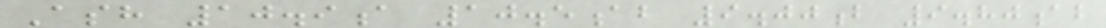Ash 10.9a 10.5ab 9.00b 9.80ab
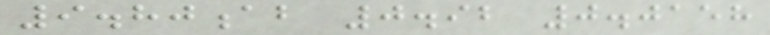9.80ab 0.92 0.0158
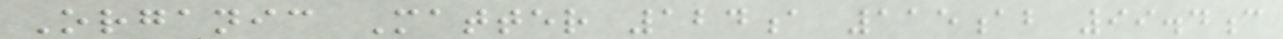Organic Matter 124a 115ab 99.4c
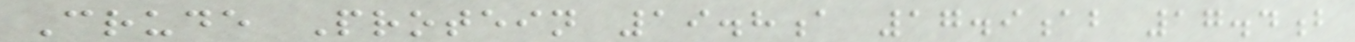Crude Protein 19.8a 17.9ab 17.4b
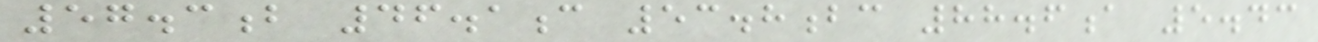57.3b 46.1c 53.8bc 88.6a 5.43
